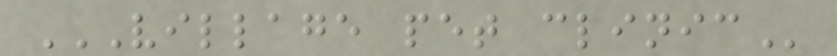VILLAGE PET CLINIC
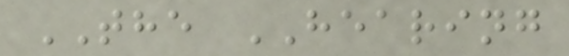THE HEARING
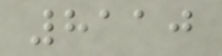8110
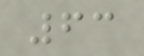63
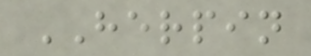HERPIN
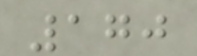170
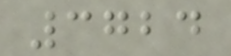3724
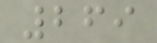269
